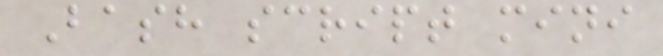Bash script mini
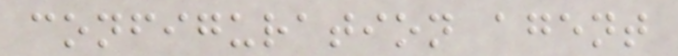configuration agent
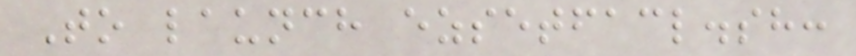To launch ezsetfacl.sh:
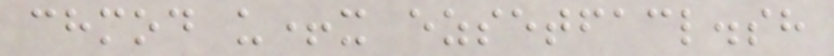chmod u+x ezsetfacl.sh
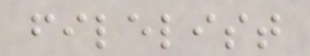filelist
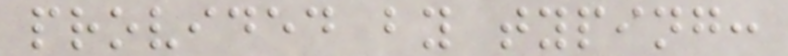provided by typing:
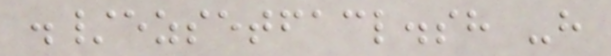./ezsetfacl.sh -h
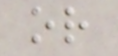or
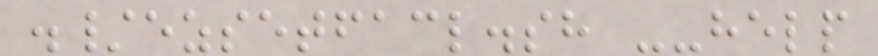./ezsetfacl.sh --help
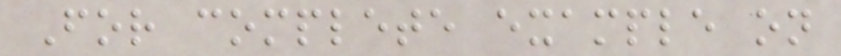For complete example on
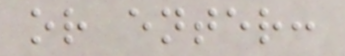or enter:
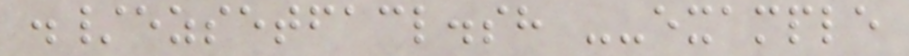./ezsetfacl.sh --example
